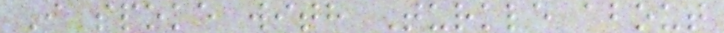I spoke with Turkle about
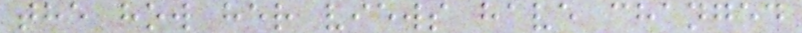the how her views have changed
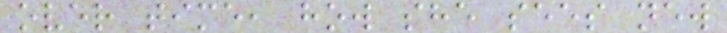over time, how she sees new
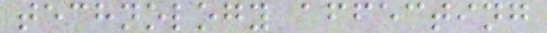technology affecting
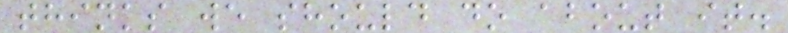thinks we should do about it.
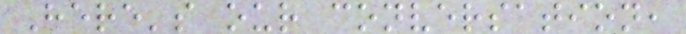Here's our conversation,
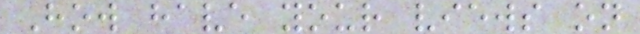How have your views on
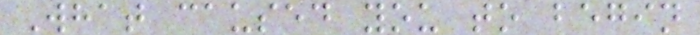What caused you to begin
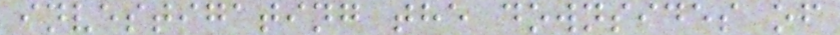investigating the downsides of
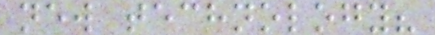new technology?
